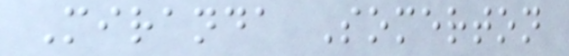Miranda Somerton
